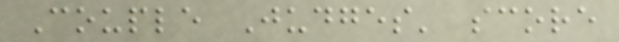Couple Judges' score
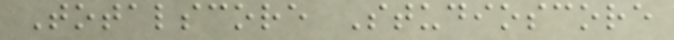Totalscore Studioscore
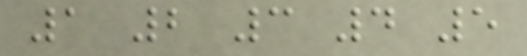1 2 3 4 5
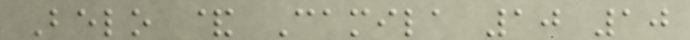Belo & Camila 10 10
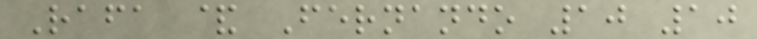Rafa & Fernando 10 10
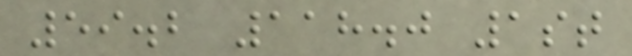59.2 118.0 1st
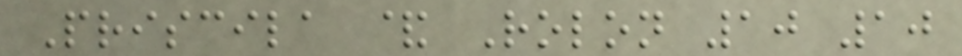Priscila & Rolon 10 10
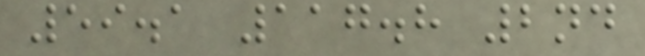59.1 117.8 2nd
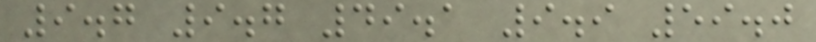9.7 9.7 49.1 9.9 59.0
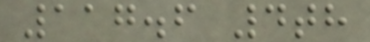117.6 4th
